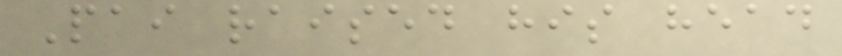Pai raised his head
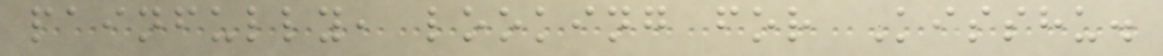painfully, looking for Kisshu.
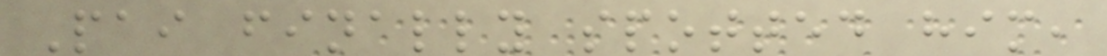Pai finally spotted him,
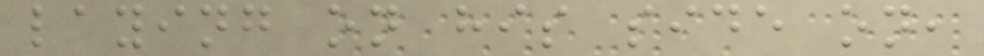laying on his side on,
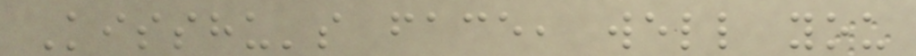Kisshu's face, well you
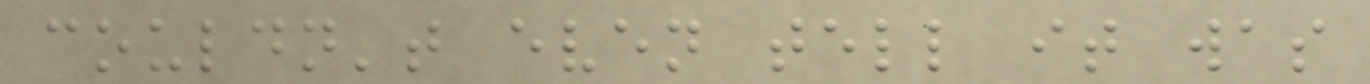couldn't even tell it was
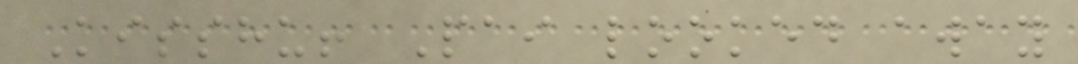Kisshu! Pai looked away
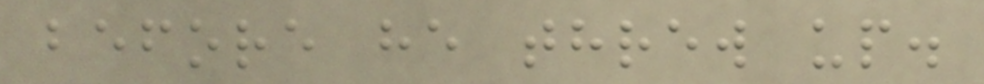before he threw up.
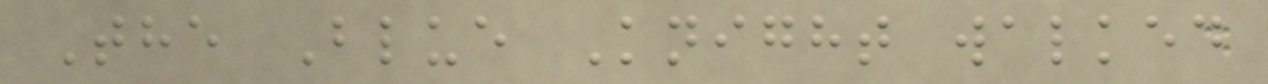The Blue Knight walked
